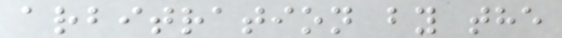arbitration by the
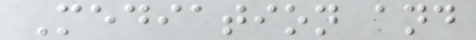Mediation and
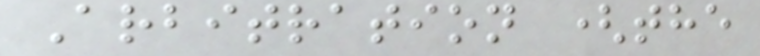Arbitration (the
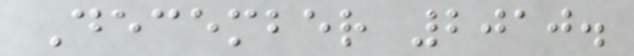December 2010.
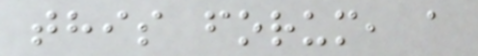this forum, a
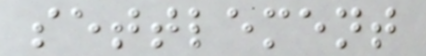settlement
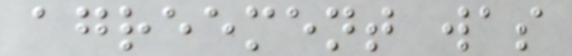agreement was
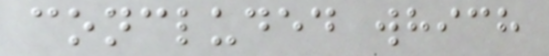concluded which
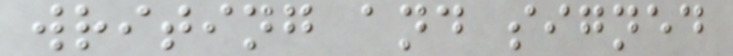writing and signed
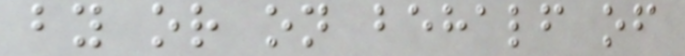by or on behalf of
